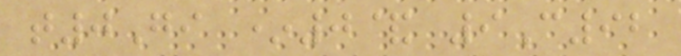t0Gi *0& 9C92
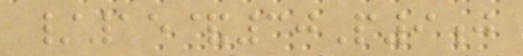/15&30P9j
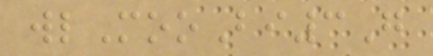wlMooBi3G
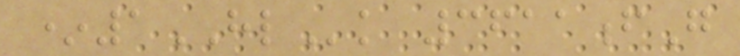*1HLk 3611fG
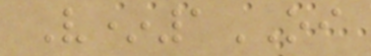V*1OI
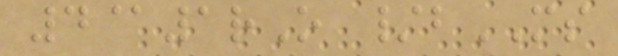4@1rO /bMS
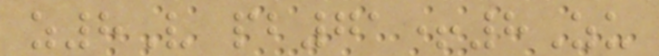z8V pb71+8Zu
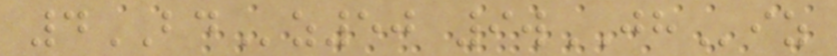4BDz50 9wJHiz
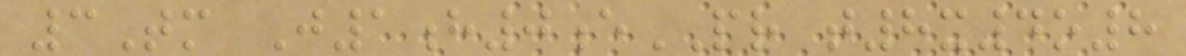3Tm J1h0ePR t8x4o8
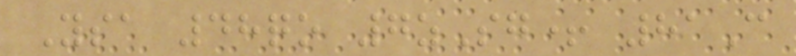Ysa 48qo 7zSg+ 81C
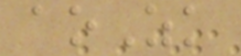aoZk
